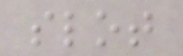slot
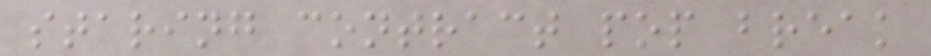staring contract pop break
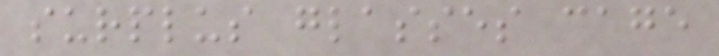surplus glasses cage
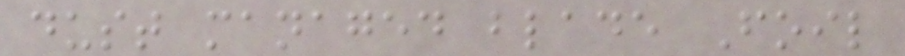dust managed blade Foil
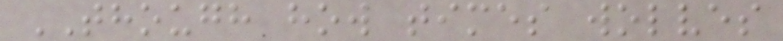THOUGH how times wolves
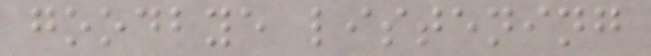goodbye listening
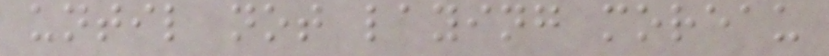until not laying moreau
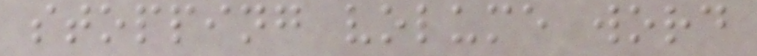stopping volume word
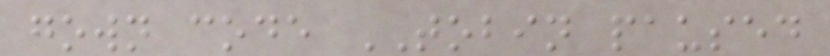gown code TOBIN paused
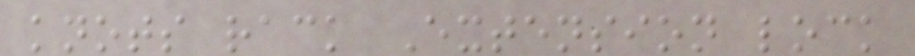knots rack Extension lock
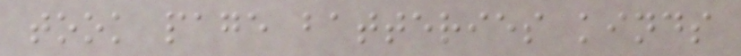took page batteries kinds
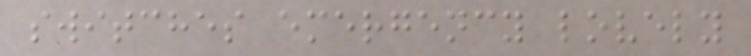switches emergency lovely
